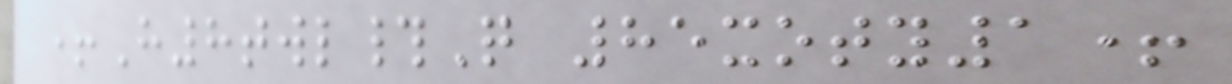+H8twl#Q 85xoty1+
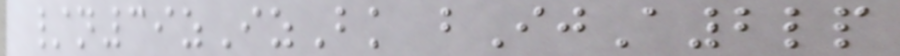/n39zIzBk bIjA2lp
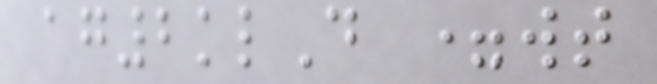ag2klD =wt
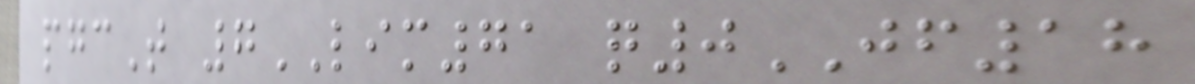pgcT 7LIM71 q0JF18
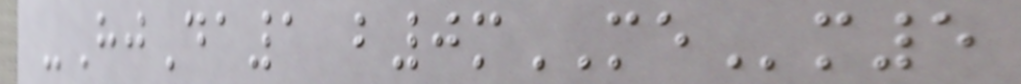-HjDa1 b0mMEm5
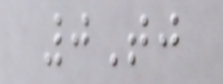0Tj
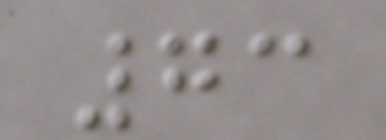73
